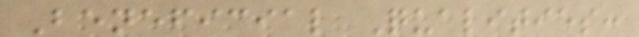Beneficial Qualities:
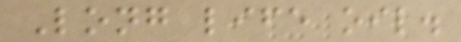Long life oil.
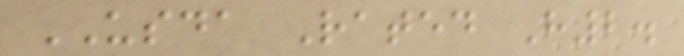USDA Rated H2.
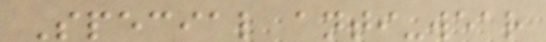Special anti-wear
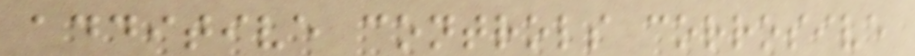additive controls corrosive
